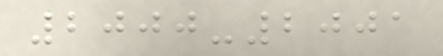2000-2001
